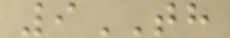9TH
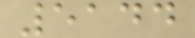5144
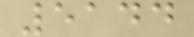5144
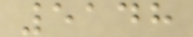5148
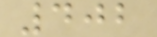402
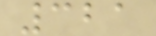321
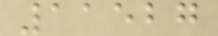11527
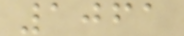1061
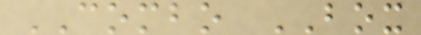COMBO BOX
